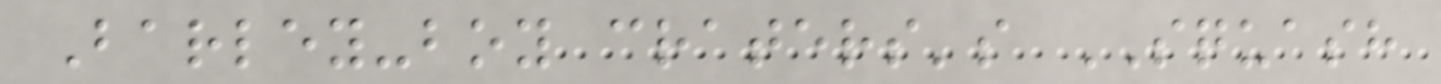Barley-boy craters's SQUASH
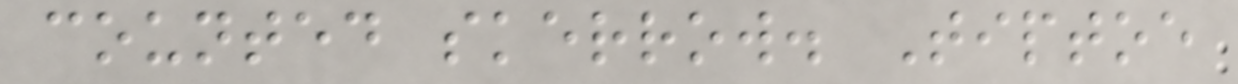counted skerrow. Tiptoe
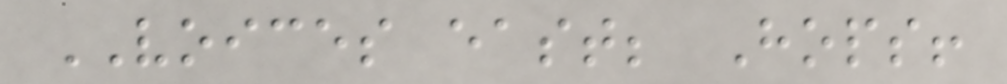VOICES east; Hops!
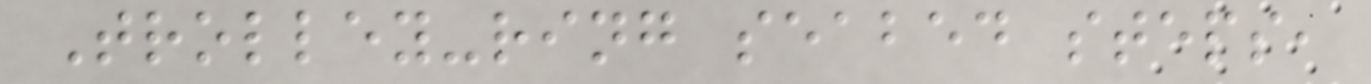Trolley-ring seabed steps,
